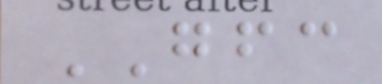GFC
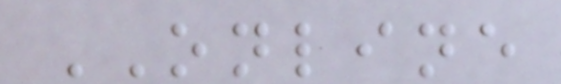ONLINE
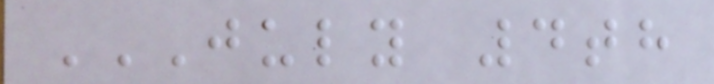JULY 4TH
